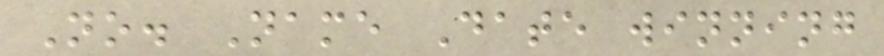No. Name Date winning
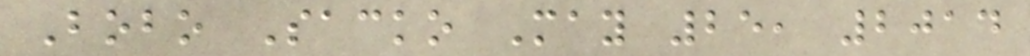Bobo Sacko May 25, 2014
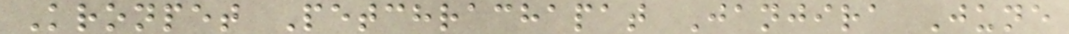Kronpet Petchrachapat Janjira June
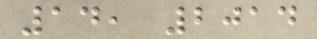14, 2014
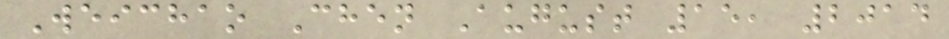Weichao Chen August 15, 2014
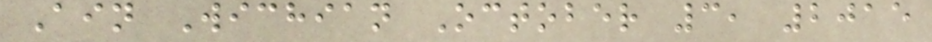Ain Wichian October 3, 2015
